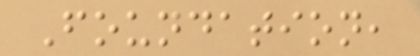Foundation,
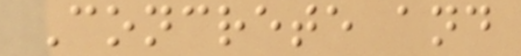Concrete and
